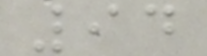94
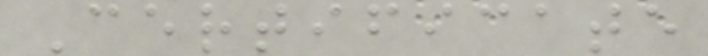Certificate
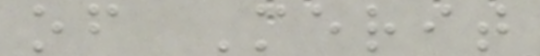of Merit
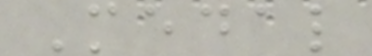Medal
